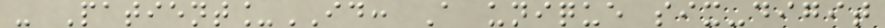- Patient_ID: A unique six-digit
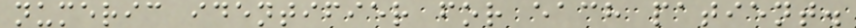numeric identifier for each patient.
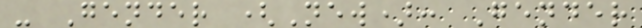- Gender (New): Gender
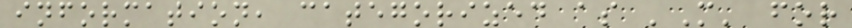information, categorized as 'M' for
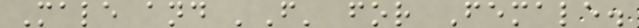Male and 'F' for Female.
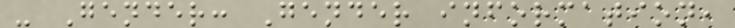- Gender: Gender information,
